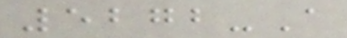5272-A
